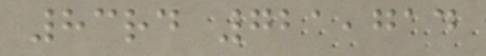83rd 721,714
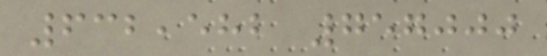632,582 757000
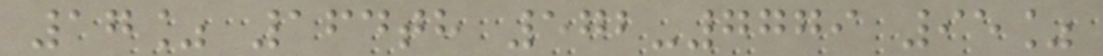17% 164th 572-7779 95%
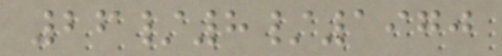26/8/1970
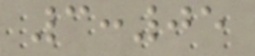3:05
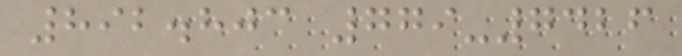892.803 779-7426
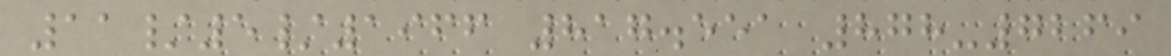11/5/1966 817.551 878-7269
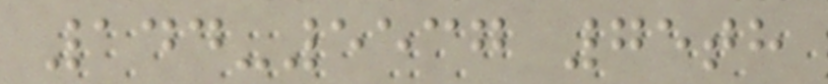144-5537 75th
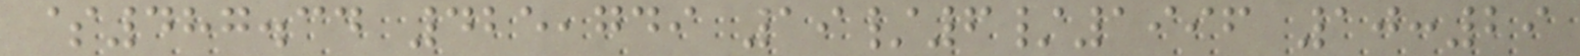$487.34 425,749 19/6/1996 10:29
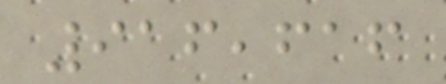916,616
